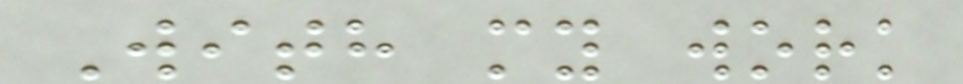With my work
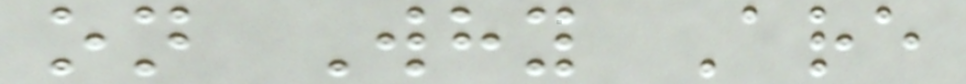on Why Are
